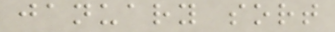january sort
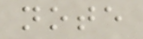note
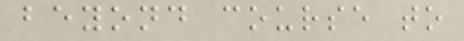beyond course to
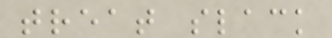treat slack
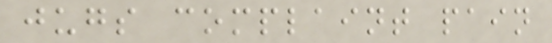jugs complaint pain
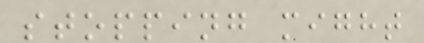stopping might
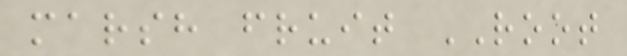marsh fruit ROOT
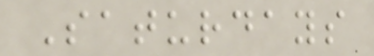Saturdays
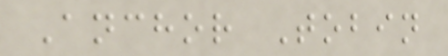Anchor Tobin
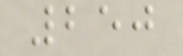250
